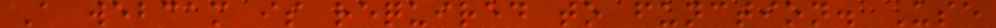A webcam is required to function. Use
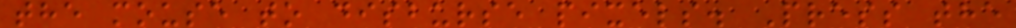the mouse to disburse pixels. Press the
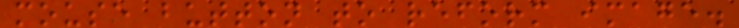mouse button to reform image.
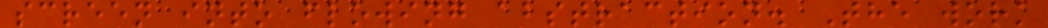screen into flowing abstraction. The work
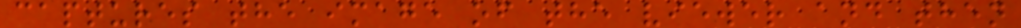captures the image of the viewer and then
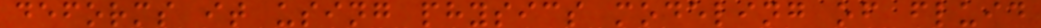deforms it using physics modeling of fluid
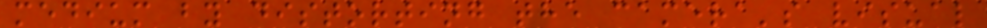medium by distorting the camera's visual
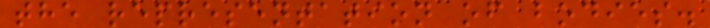the representation of bodies.
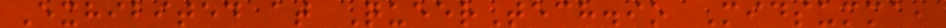Exhibited at QueerTech.io Midsumma,
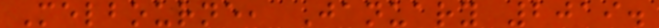Melbourne, January 2019.
